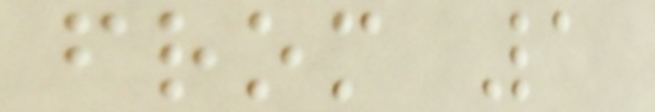from 1
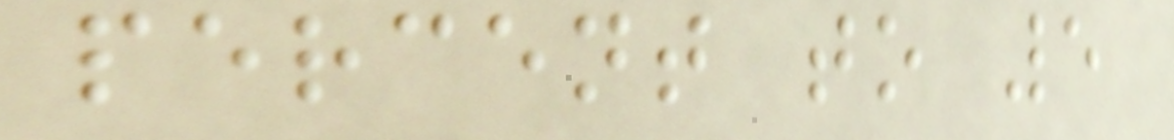percent to 5
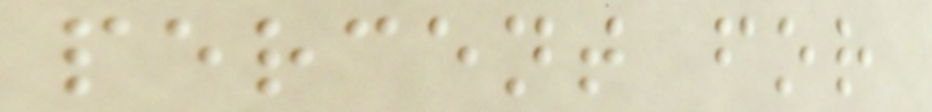percent for
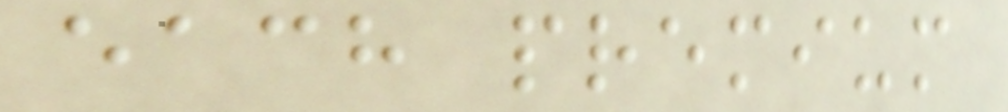each premium
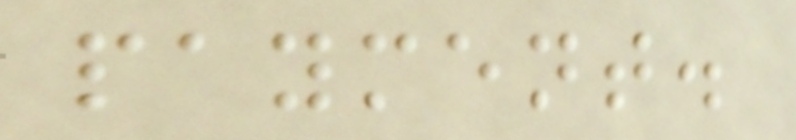payment.
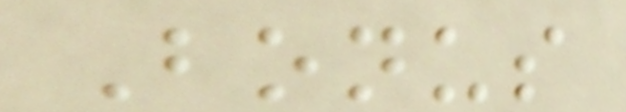Bonus
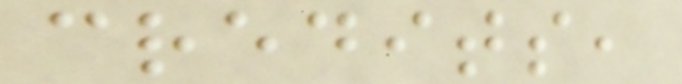credits,
